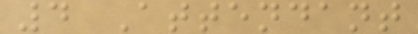4 Attendant
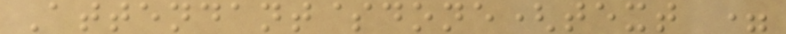Attendant$done(text =
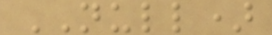NULL)
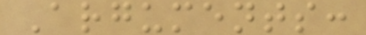Arguments:
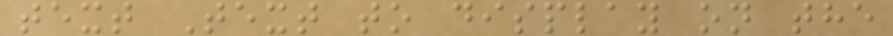text Text to display on the
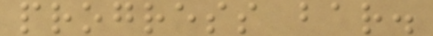progress bar.
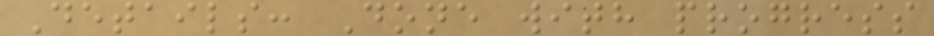Details: Done with progress
